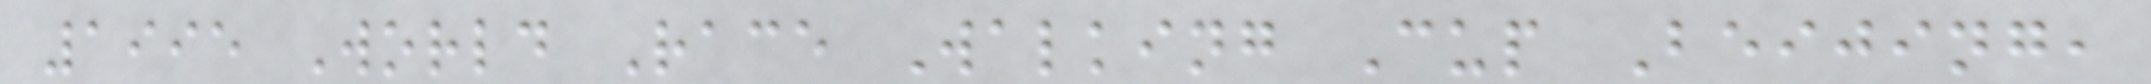1995 World Race Walking Cup Beijing,
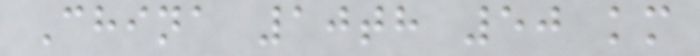China 10th 50 km
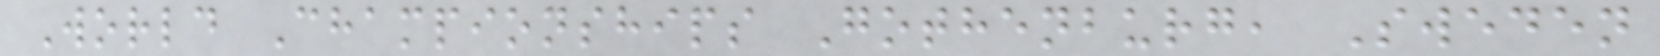World Championships Gothenburg, Sweden
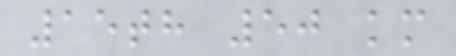15th 50 km
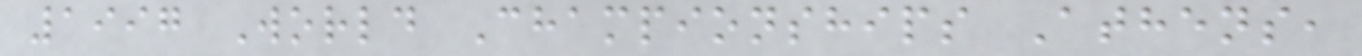1997 World Championships Athens,
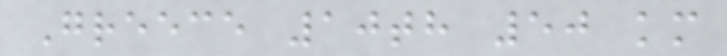Greece 10th 50 km
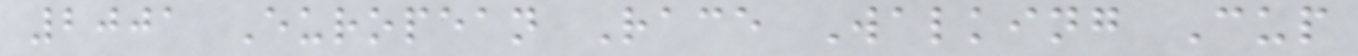2001 European Race Walking Cup
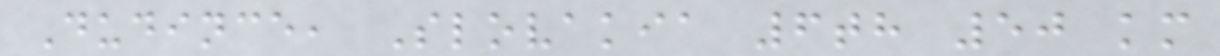Dudince, Slovakia 6th 50 km
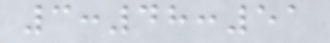3:48:51
